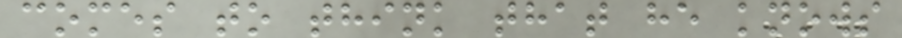comes to think that he knows
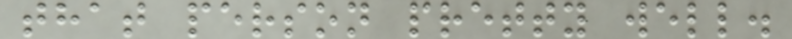that person pretty well.
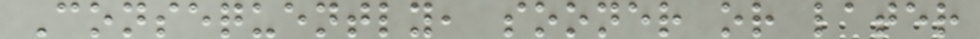Consequently, sooner or later
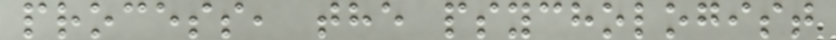process, the psychologist
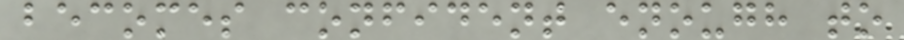becomes confident enough to
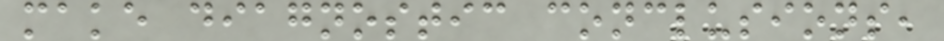make diagnostic conclusions,
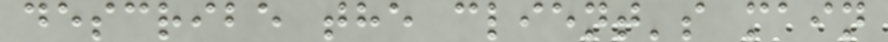describe the client's main
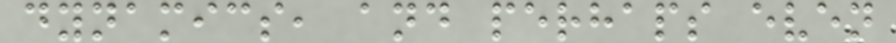dynamics, and perhaps even
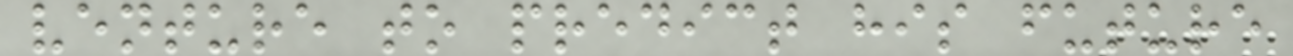venture to predict his future
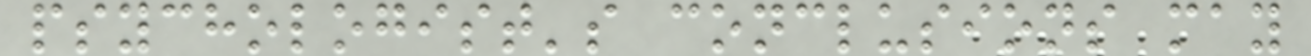psychologist's conclusions may
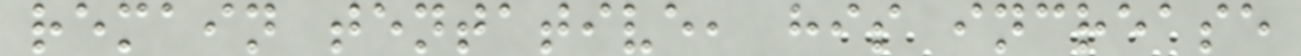remain tentative, his increase
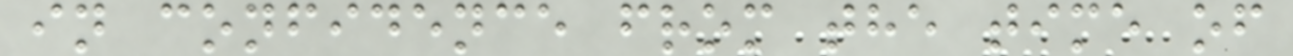in confidence from the time of
